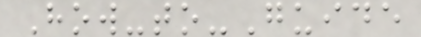How-to-Guide
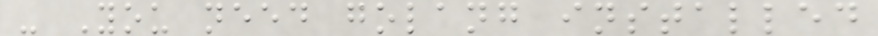- You need golang installed
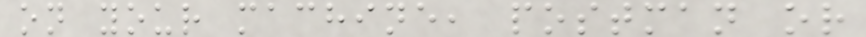on your machine, postman or
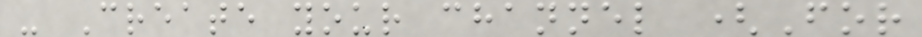- Create your channel (For
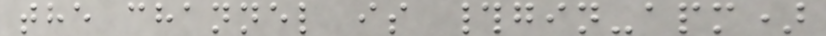the channel is #gin-apm)
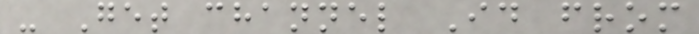- Get channel Id from
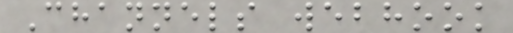Channels webhook
